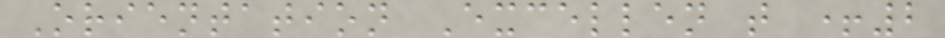Orientation Excellen t +2
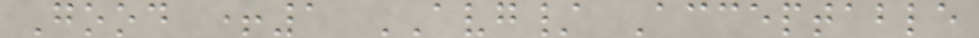Good +1 AVG/ Acceptable
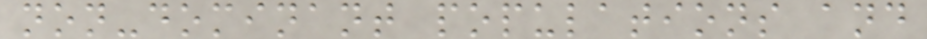non-dominant populations and
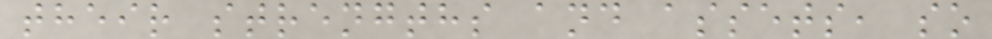their strengths and assets, so
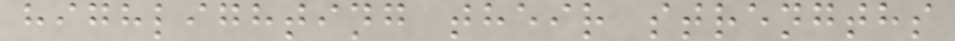highlighting their strengths
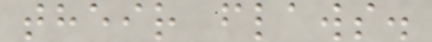their flaws.
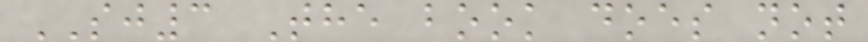SJ3 The book does not
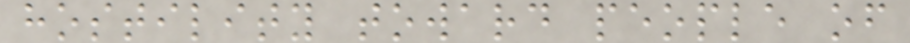hostility toward people of
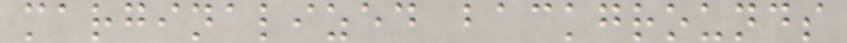marginalized backgrounds
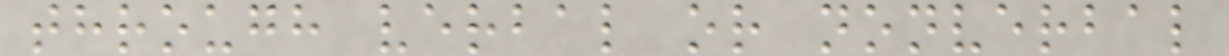through verbal or nonverbal
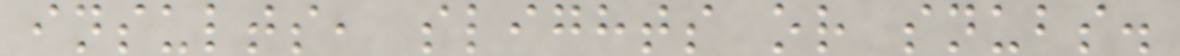insults, slights or snubs.
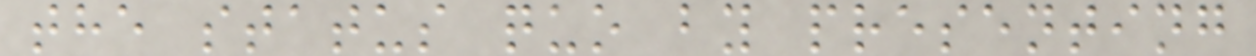the status quo by presenting
